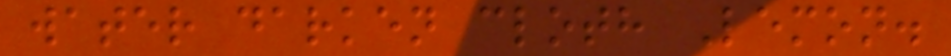water darken cloth Lemon.
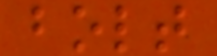bolt
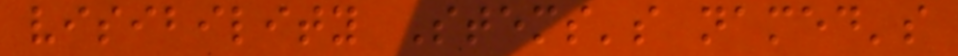visibility Stems's named's
